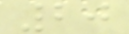20
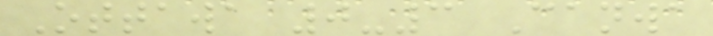Ottawa 0-3 Canwa
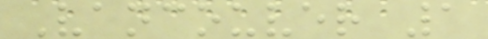Vancouver 1
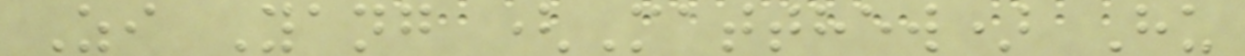Zi Yang (Matthew) Hu
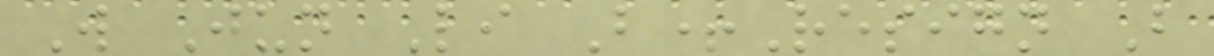W Jun Li B+Resign B
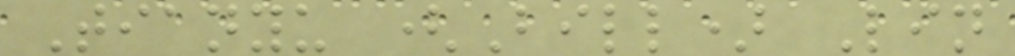Tianyu (Bill) Lin
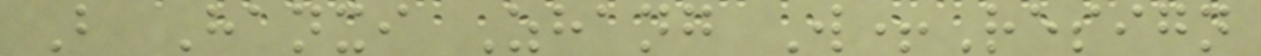B Hanxi Zhang W+Resign
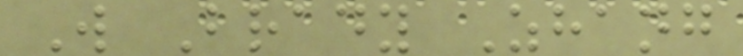W Brady Zhang
